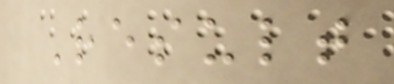Result
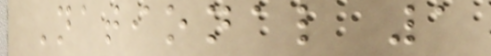National 1
